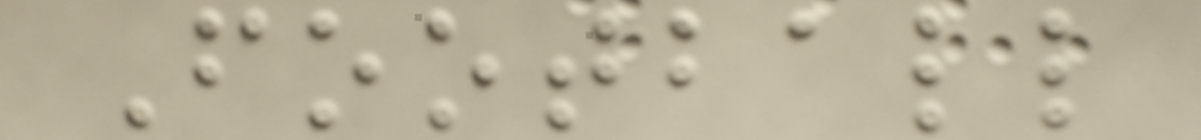Football
